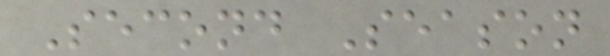Second Season
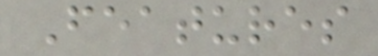Features
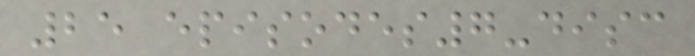25 episodes7-disc
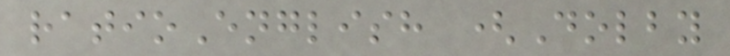ratioEnglish (Dolby
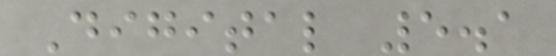Digital 5.1
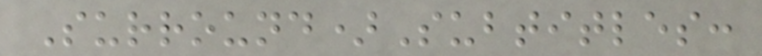Surround)Subtitles:
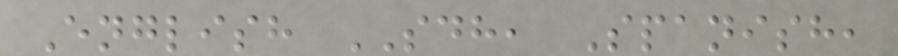English SDH, Spanish,
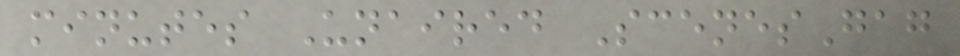minutes Unaired ScenesGag
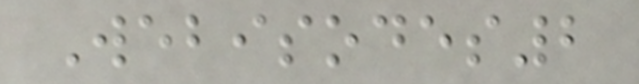Webisodes2
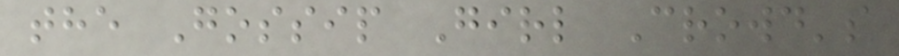the Gossip Girl Crowd's
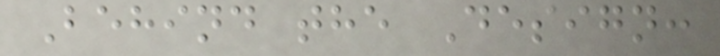Behind the Design:
